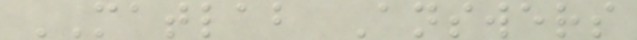MATLAB Answers
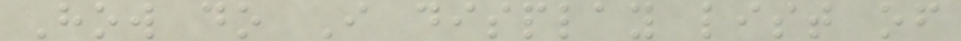How do I display list of
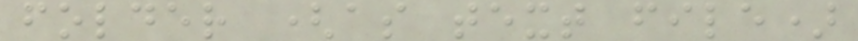folder (as text file)
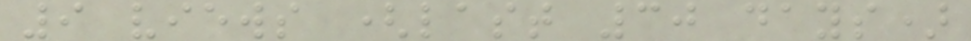9 views (last 30 days)
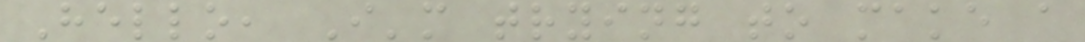Hello, I'm trying to make a
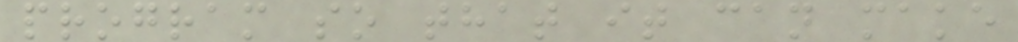program so that it can make
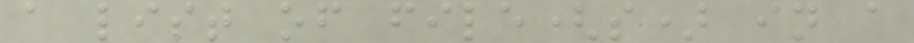a list of file(s) in a
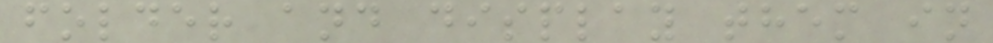folder and display them in
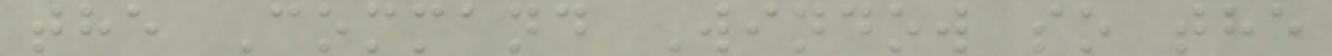the Command Window so the
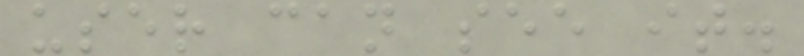user can see it.
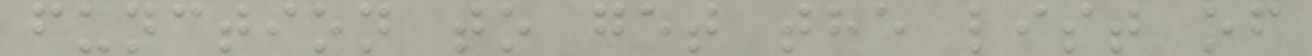function to get the list of
